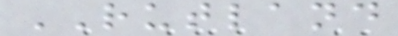RUTLAND
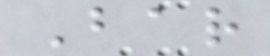Bar
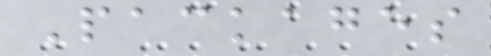Packages
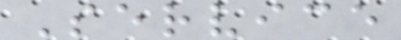Service
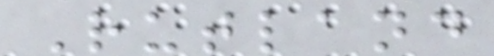Rutland
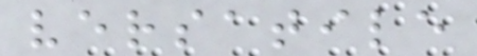versatile
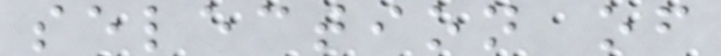selection of
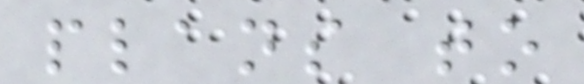plans to
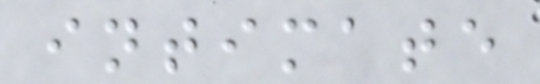intimate
